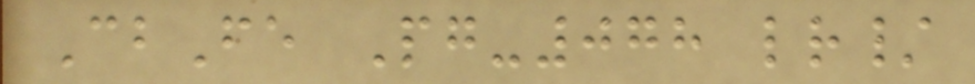CbFe Pg-078 lr/
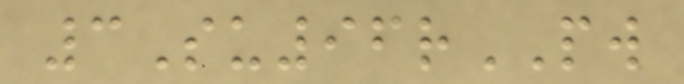3Su96rPW
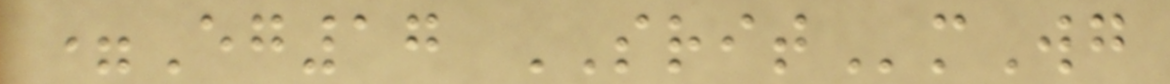=Eg17 SRITmWg
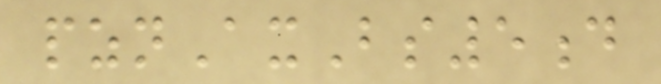pznAxBs5d
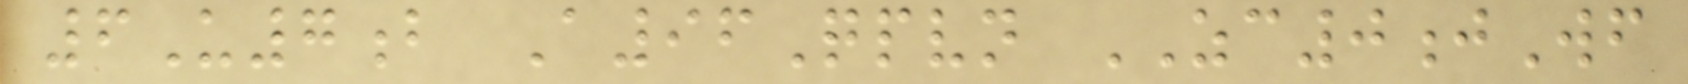6U7b A96Qpvn ZC0jWf
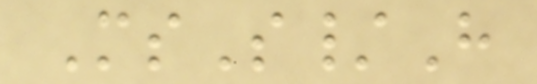MsS/H
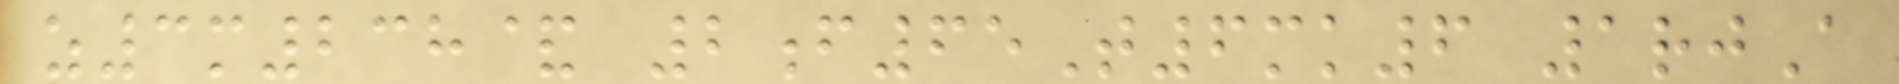z3m238& 2f65T6mk6 1rjA
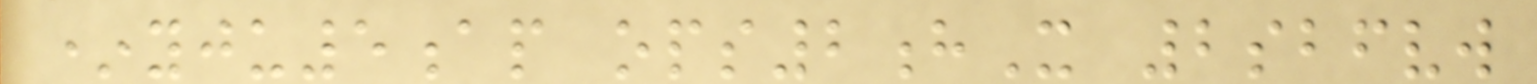*yju5ap ops2hX 2sbfvw
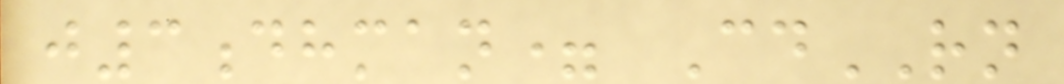j3dhman= CdRN
